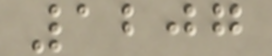1207
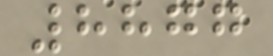8877
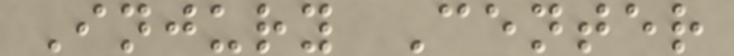Injury Center
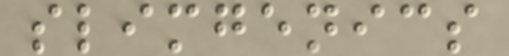slimgenics
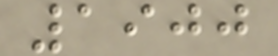1900
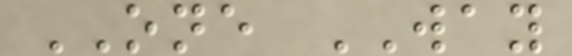ONE WAY
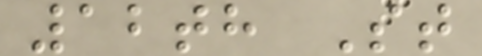12th St
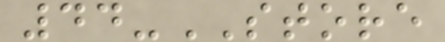44-STORE
